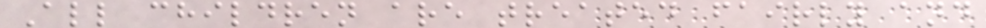All children are treated fairly and
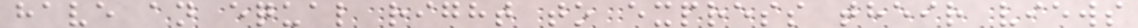have an equal right to express their views
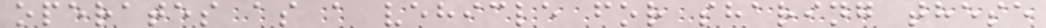operates as a vehicle for sharing these
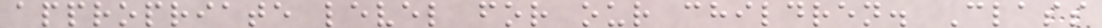appropriate level for our children. Class
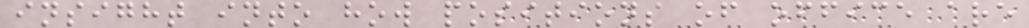insight into how positions of office are
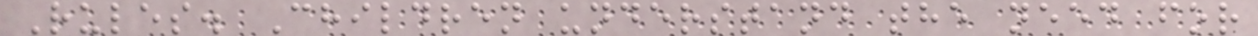Rules. Children understand the need for
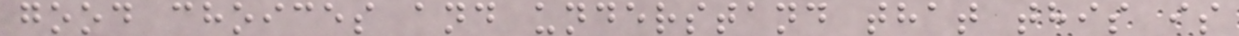good choices and understand that this is
